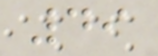49
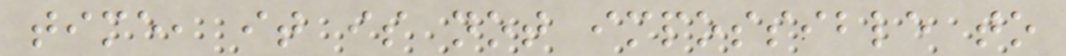time, it is not impossible to
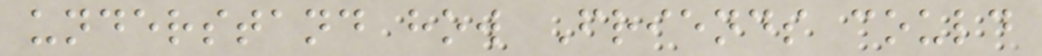understand how Friends could
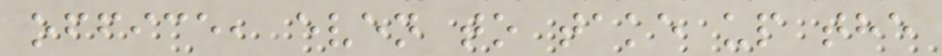office, even to take up the
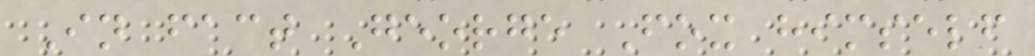In fact George Fox himself
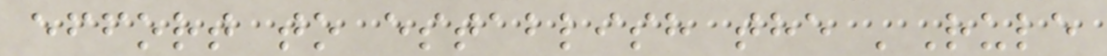effort to establish the 'Rule
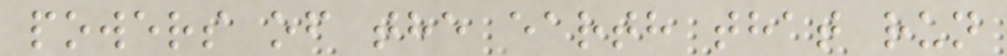powers of the earth that run
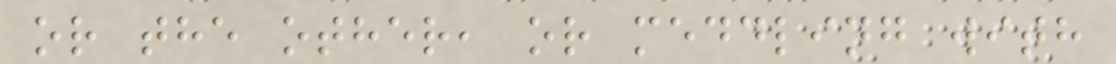or the other, or meddling with
